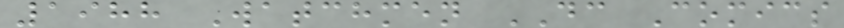1988 Watchmen DC Comics
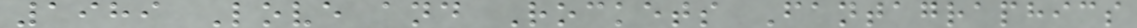1989 Love and Rockets Fantagraphics
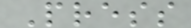Press
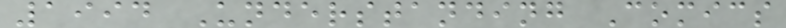1994 Understanding Comics
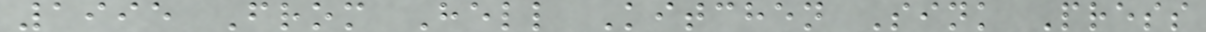1995 From Hell Kitchen Sink Press
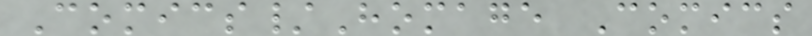Comics/Homage Comics
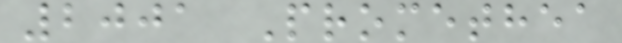2001 Promethea
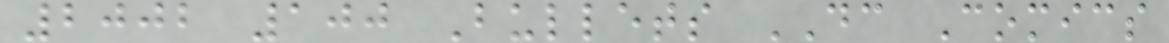2002 100 Bullets DC Comics
